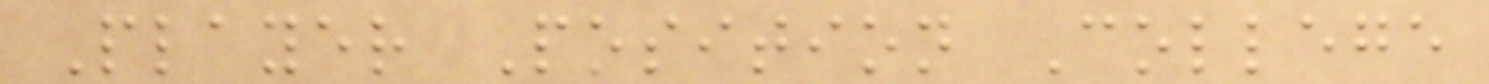Player Position College
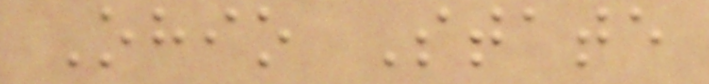Ohio State
